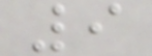9
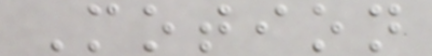Motion
